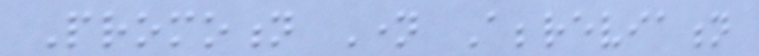Promotion Name Abbreviation
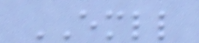EMLL
